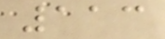113
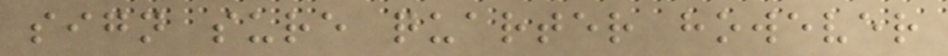sign sure quarter however
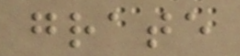grate
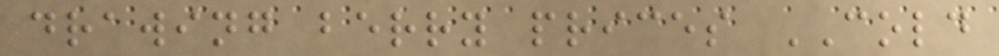drawing berry prices COLD
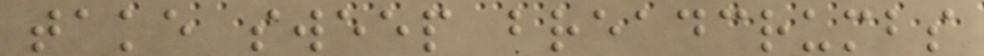take sweep breadcrumbs
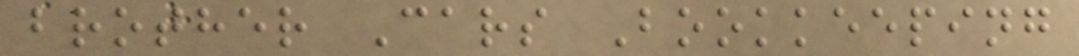brother Cars Bookkeeping
